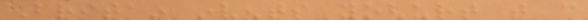Britain invents yoghurt that can
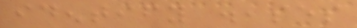identify diseases
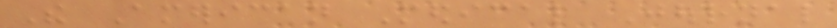The American Medical Journal
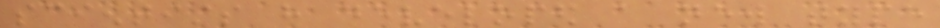scientists have developed a new type
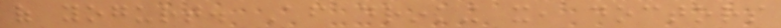of yogurt. After drinking it, doctors
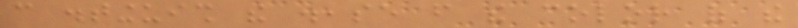can distinguish the disease from the color of the
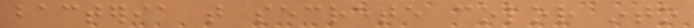bacteria that secrete color into
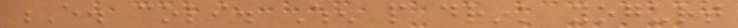E. coli. When people drink yogurt
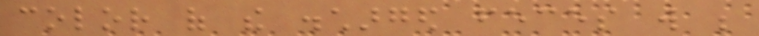color of the discharged feces will be
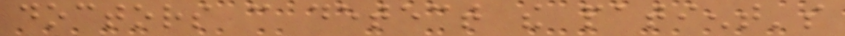doctors can detect the patient's
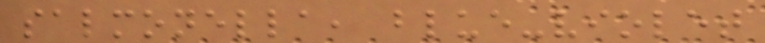salmonella, blue-violet
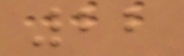22
